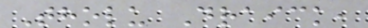Tholu Draick,
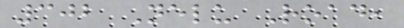302 Nelu Road,
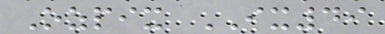Ozpix IX49
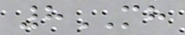8MH
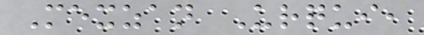Mexzan Urqui,
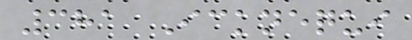381 Icknequi
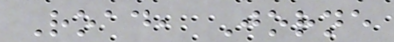Road, Jorne
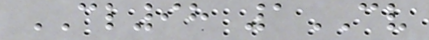CL98 1CV
